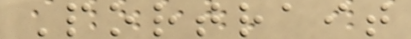Portrait
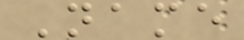Name
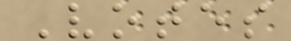Votes
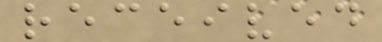received
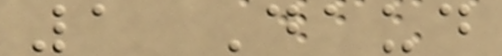1 Daud
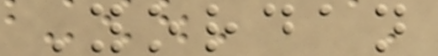Yordan
